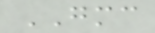GMC
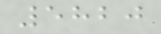5820
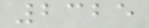2325
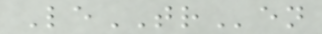LeTRen
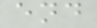end
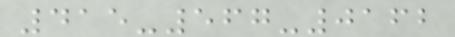415-567-0162
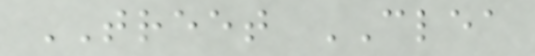TREET CLEA
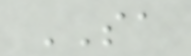SA
